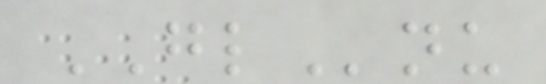GLnu
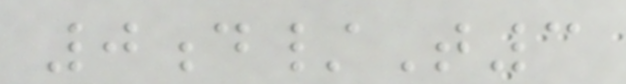0d/T3
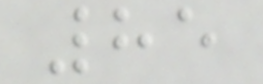85
